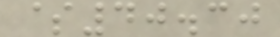$40.30
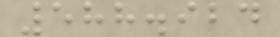588.924
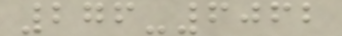276-6062
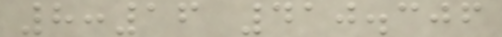8:16 410.306
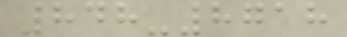848-8718
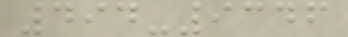494-9346
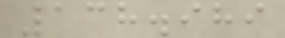138.989
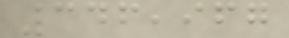346,967
